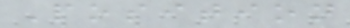Position
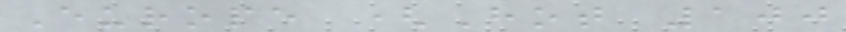Europe (Hot 100
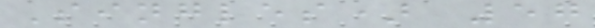Singles) 57
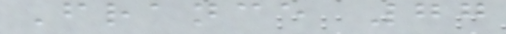France 77
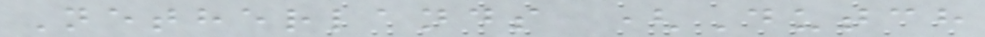Netherlands (Dutch
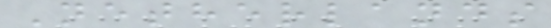Netherlands
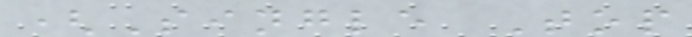(Single Top
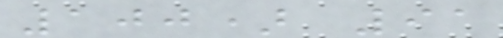100) 91
